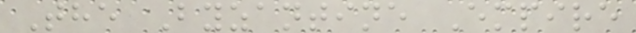The Byzantine Empire
